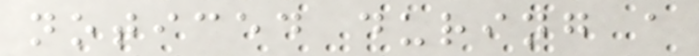noticed during a
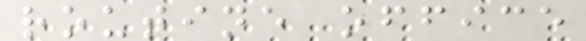routine office
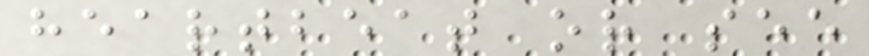heartbeat or see
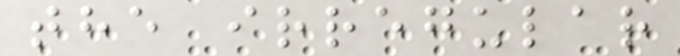the irregular
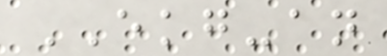EKG-an
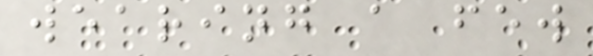wearing a few
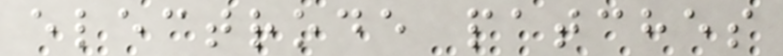electrode patches
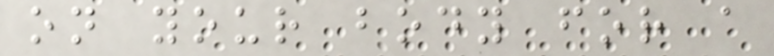on your body for a
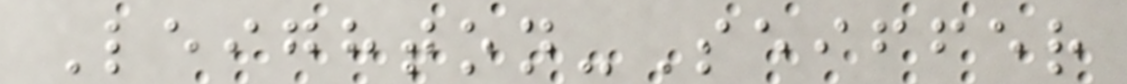Leighton-Seiffer
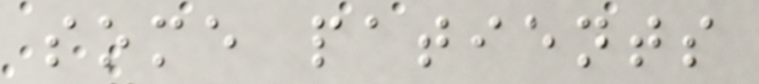some patients
